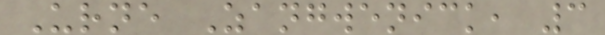Urne Zangwenick, 3
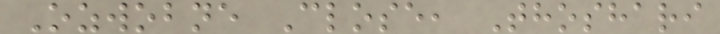Ozwobne Close, Thoshari
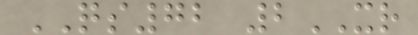QS72 2XR
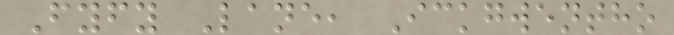Fyfy Lane, Ickgwentho
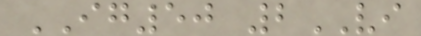IG50 2VI
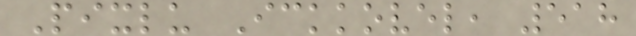Pixlu Ickkovel, 518
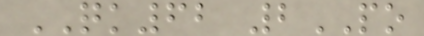QK62 2PO
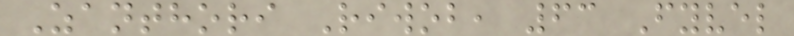Zanthori Riwob, 63 Fyvel
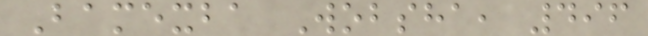Bamexba Wobsha, 496
